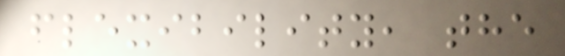flexibility, the
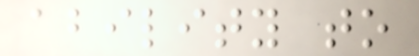ability to
